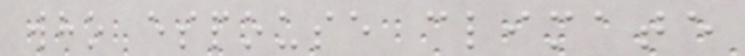who espouse climate
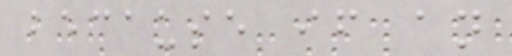because if an
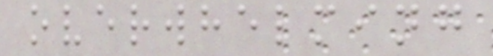overwhelming
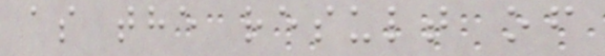as the result of
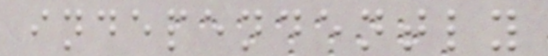independently
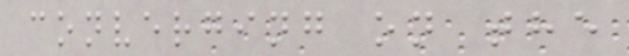converging on the
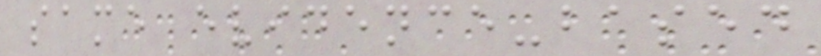same evidence-based
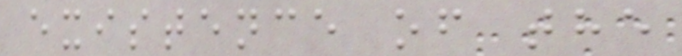existence of the
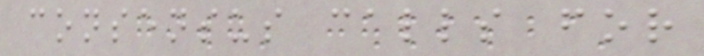consensus calls for
